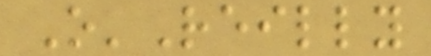O'Reilly
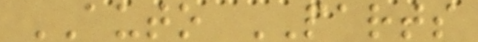AUTO PARTS
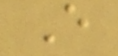E
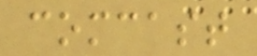comcast
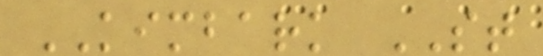KIMBARK ST
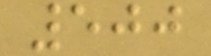500
